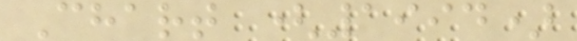Chart (1994)
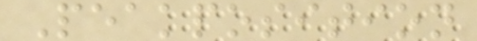Peakposition
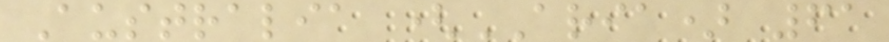Australia (ARIA) 61
